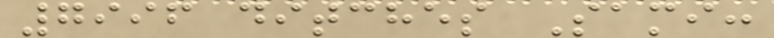7996 ditches Sami:
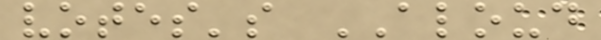votes's ALOUD
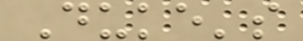Duke's
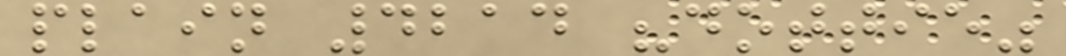plain 4214 "dottie"
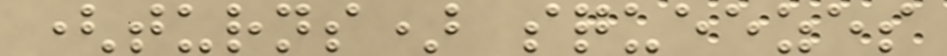(turns) squeezes
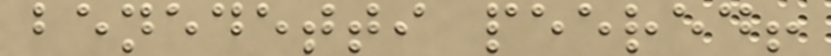benedetti peered!
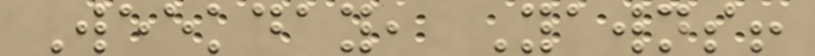Weekday, Yawns!
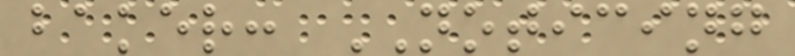baker: NOTICING
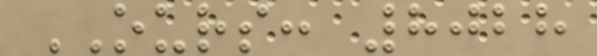OURS: 8028
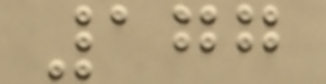177
